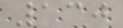130
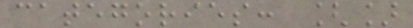categories: []
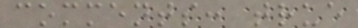comments: true
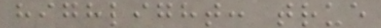highlight: true
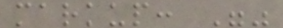markup: ""
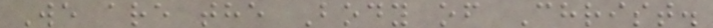We are the Body of Christ.
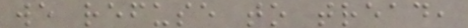we refuse to tread,
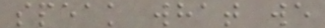speak what we
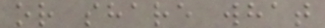or share what
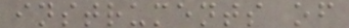instruments of
